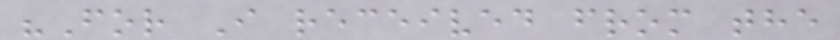"For I received from the
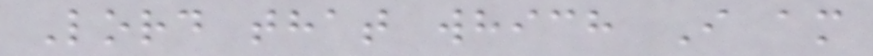Lord that which I am
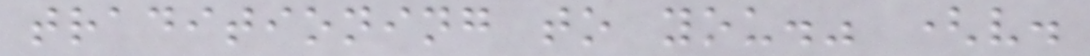traditioning to you." (v.
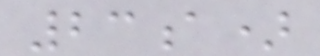23a)
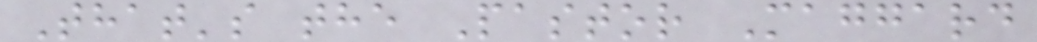That's the Pastor Maggard
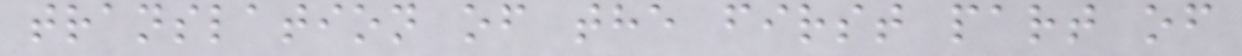translation of the first part of
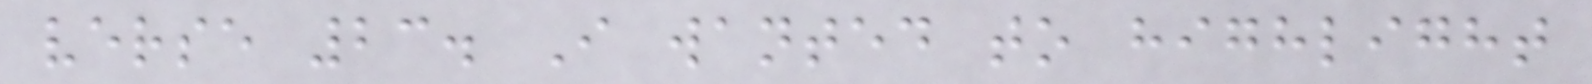verse 23. I wanted to highlight
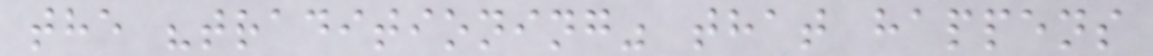the "traditioning" that happens
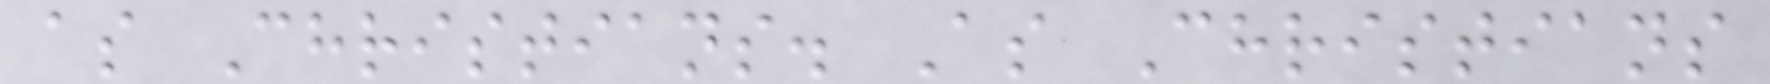as Christians. As Christians
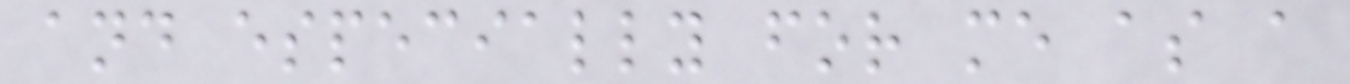and especially for me as a
